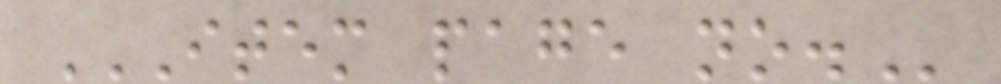ITEM PAGE NO.
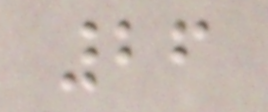26
